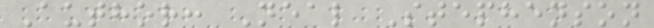Author: Neal Stephenson
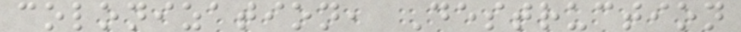colonization, Destruction
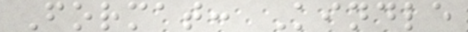Format: Kindle
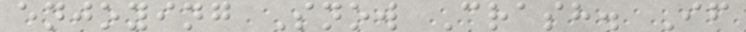enjoying Snow Crash. If
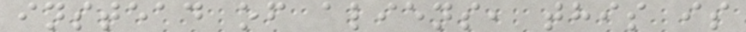instead of aliens, this is
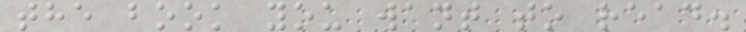the book you want to read.
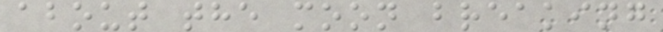about the moon breaking
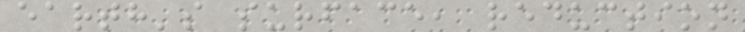earth's surface, reduction
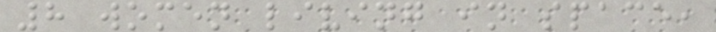8 women living in space,
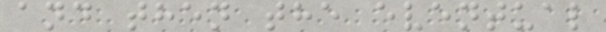and then the eventual
